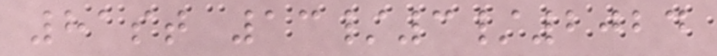81st 13/3/2024
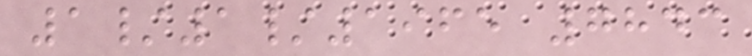1/1/1965 7843
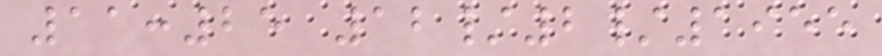11:25 12/2/1955
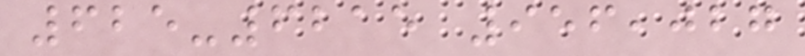625-6215 956,027
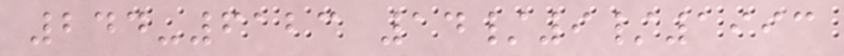244-6123 14/9/1993
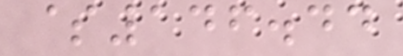$146.44
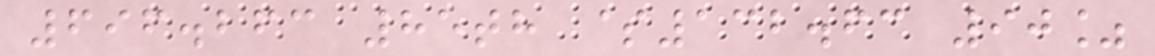696.263 85th $132.63 90%
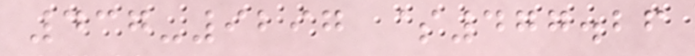437-9297 $477.26
